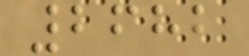2682
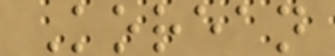Korean
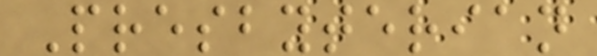Presbyterian
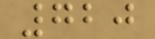720
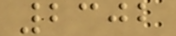2302
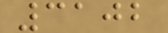3102
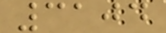3104
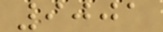9001
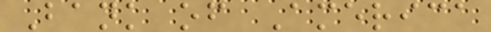Bank of America
